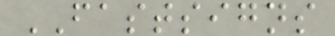FASTSIGNS
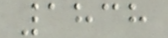1838
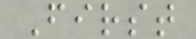First
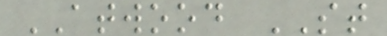ATWOOD ST
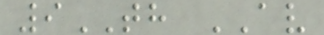9TH AV
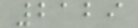2129
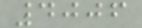4006
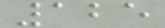125
